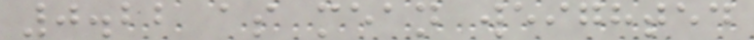0.22 as mean weighted
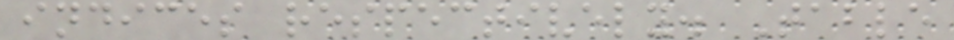indices respectively. Table
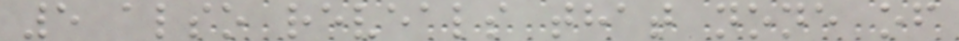5 also reveals that none of
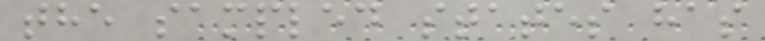the sampled states has
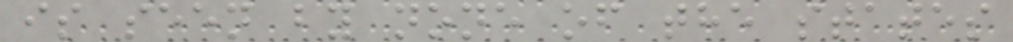is seen by none of the states
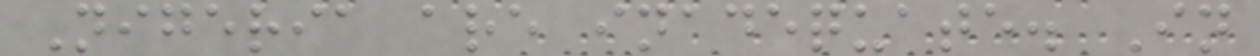Nigeria are inadequate. In
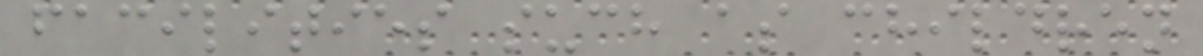facilities such as children
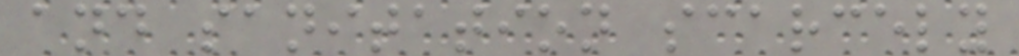and sanitation scarcely
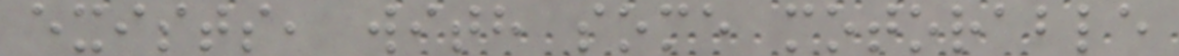exists, with some motorable
